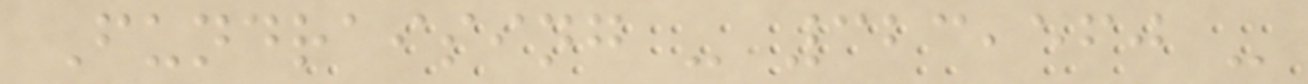Fundraising - 323,560 -
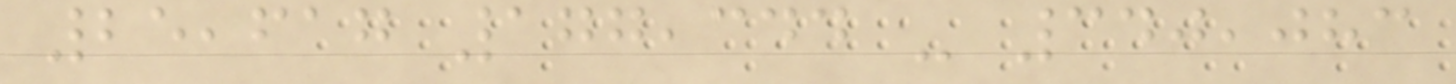25,617 177,344 - 340,083
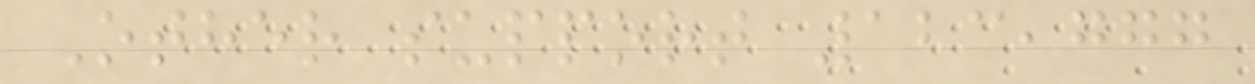Other support 123,777
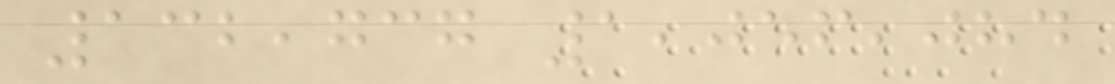132,737 1,056,084
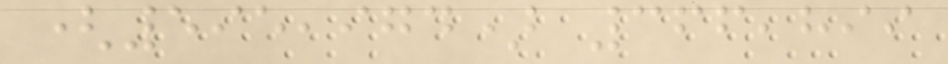(595,974) 366,899
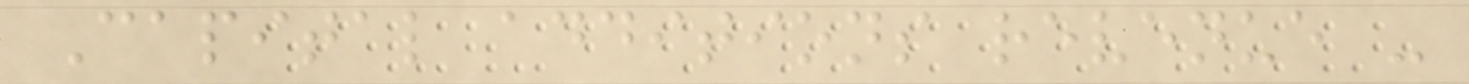Capital additions revenue -
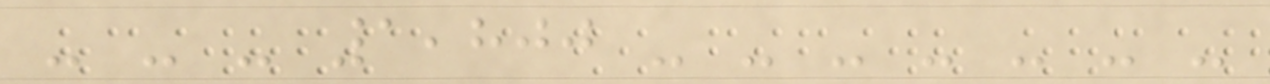- - - 1,800 - - - - - - -
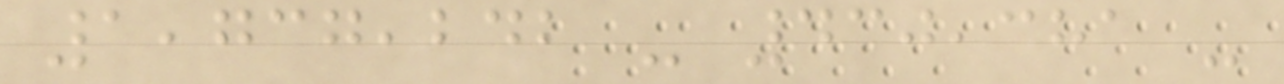1,737,242 - 430,381 -
